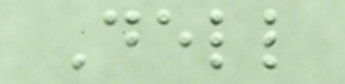Dell
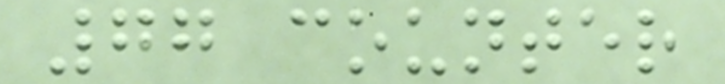77 counter
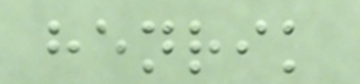henrik
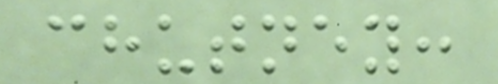chutney:
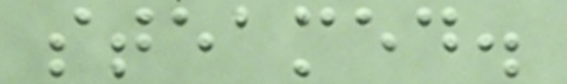steamed.
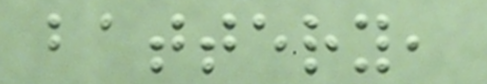battery,
